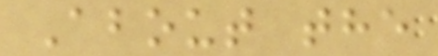About the
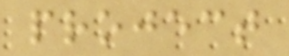project
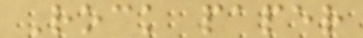Rock paper
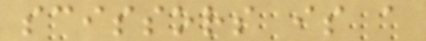scissors is a
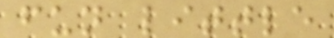fun little
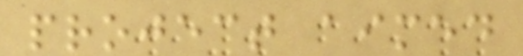project aimed
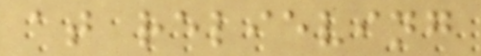at relieving
